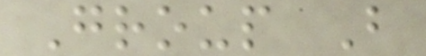Group B
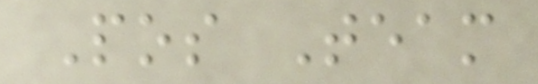Pos Team
